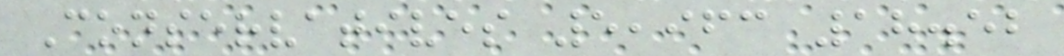Conservatives 5,963 18.52
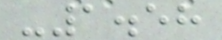-1.58
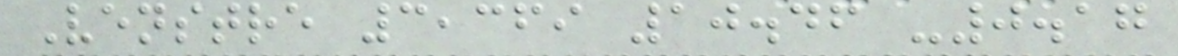Venstre 3,369 10.46 -0.17
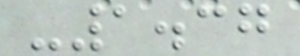-1.37
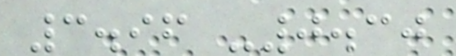3.96 -0.30
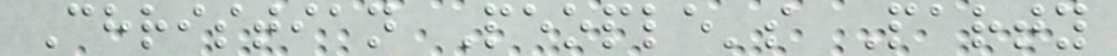Christian People's Party
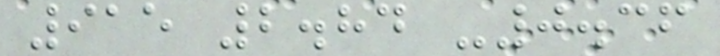915 2.84 -0.36
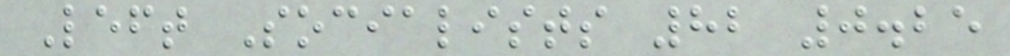Left Socialists 82 0.25
